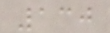130
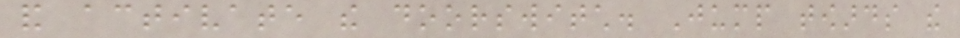and activate the doorswitch. Jump towards the
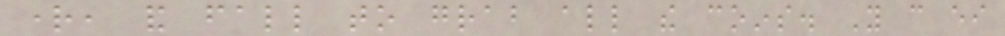right, and fall to grab all the coins. You can either
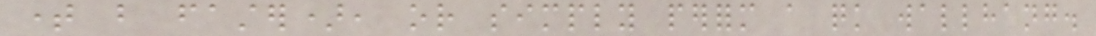time but faster), or simply perform a quick wallhang.
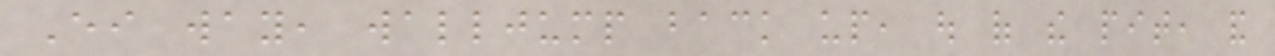Either way, walljump back up, out of the pit, and
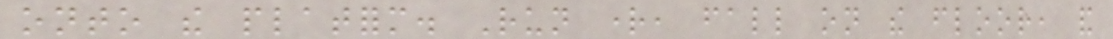onto the platform. Run right, fall on the floor, and
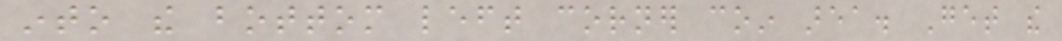into the bottom left corner coin area. Get the
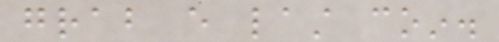grab every last coin.
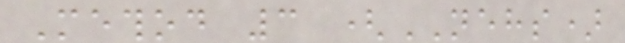Method 3 (NEHS)
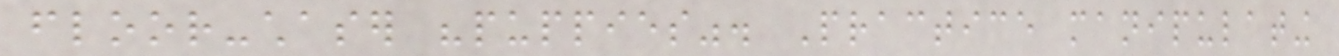floor-chaser "puppies". Practice manipulating
